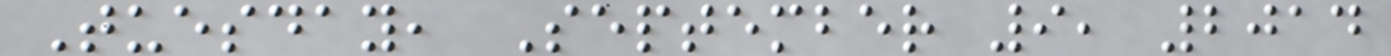Tuesday, September 9, 2014
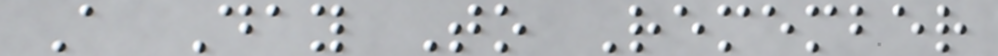A Day To Remember
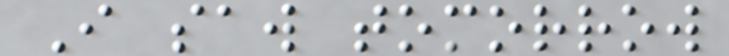I saw tomorrow
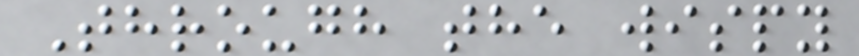Through the wispy
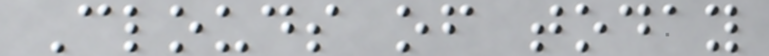Clouds of today
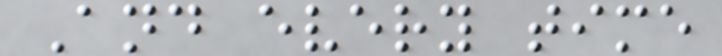And every time
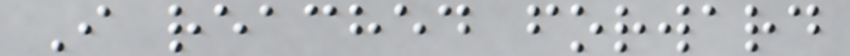I reached forward
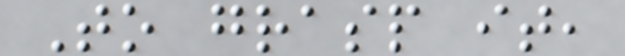To grasp it,
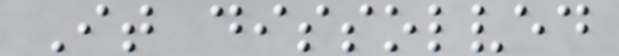It dissolved
